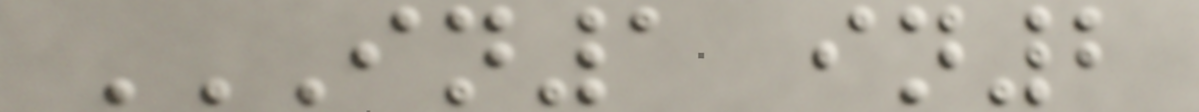IN1 IN2
